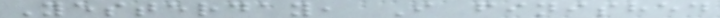Yesterday, I finished
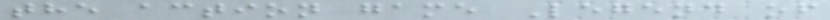the action game Legend of
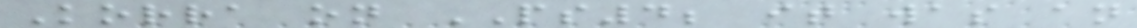Korra on PS4; it was an
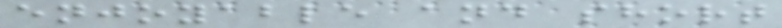enjoyable and short
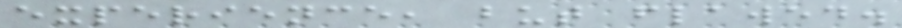experience, but flawed.
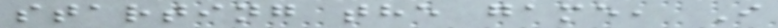starting the game, I
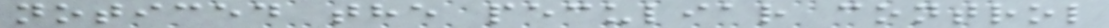noticed the peculiar control
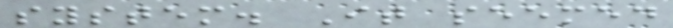system. It seemed
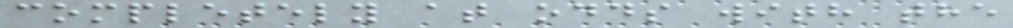completely at odds with the
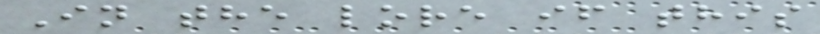In the lore if this
